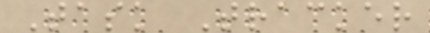Task Tracker
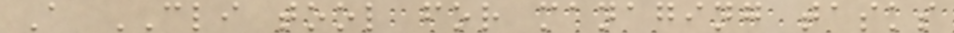A CLI tool for managing tasks
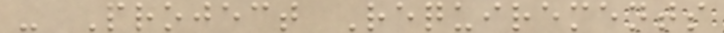- Project Requirements
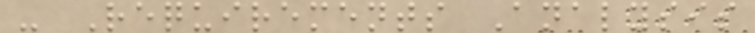- Requirements Analysis
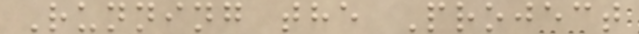Running the Project
